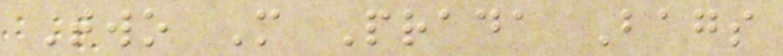Two More Prada Bags
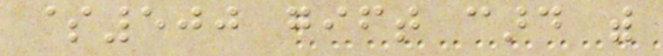$500 gift card with
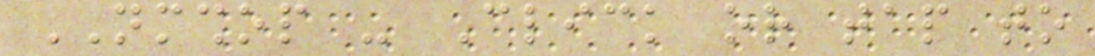NMSHOP - Click or tap to
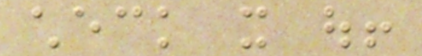check it out!
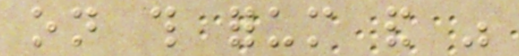on this forum and was
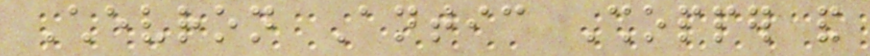Chevron Antic Shopper and
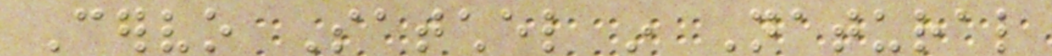Cervo Satchel in Natural
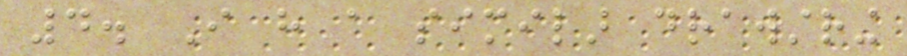4. I have a similar drawstring
